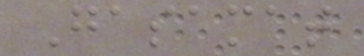Gasamat
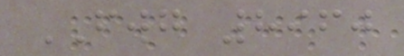FWG 8960
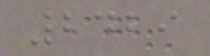2429
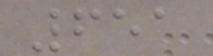651
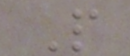P
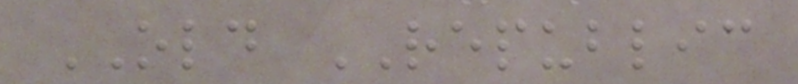OLD REPUBLIC
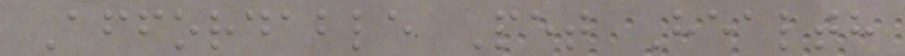Affordable Pet Health
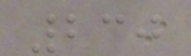230
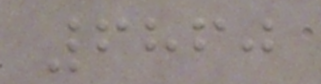6860
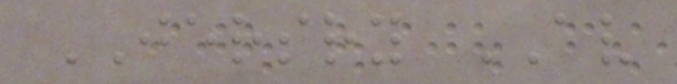JERSRY AV
